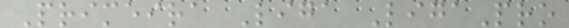Primeira Liga LigaPro
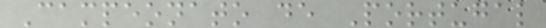Campeonato de Portugal
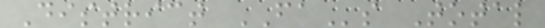District FAs Total
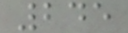245
